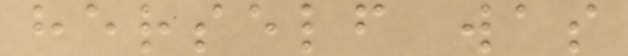herself was
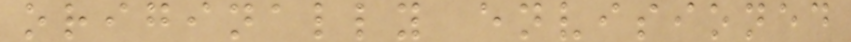originally envisioned
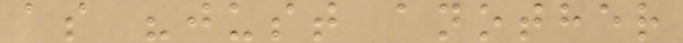as "just another
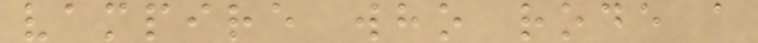vampire who rode a
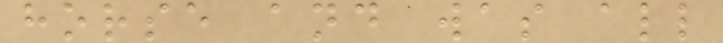horse and was all
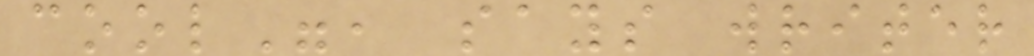cool", says writer
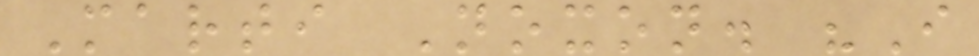Marti Noxon. "I
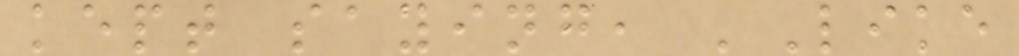kept saying, 'Like
